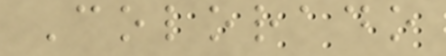Colorado
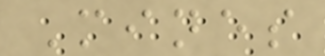Mines
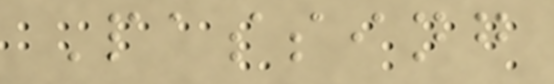Passing
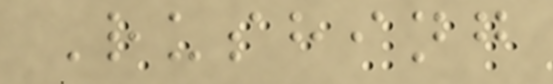Rushing
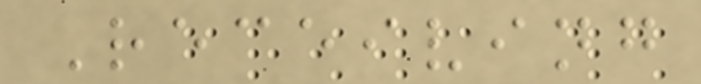Receiving
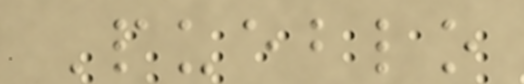Pueblo
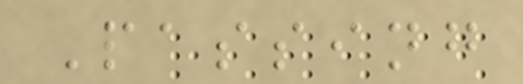Passing
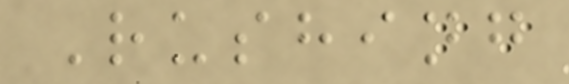Rushing
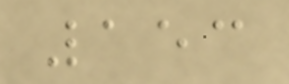153
